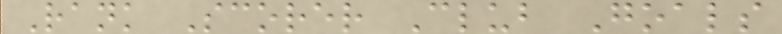Rank Scorer Club Goals
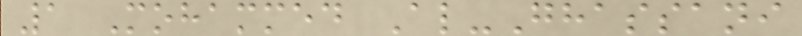1 Mohammed Al-Ghassani
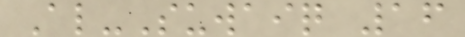Al-Suwaiq 16
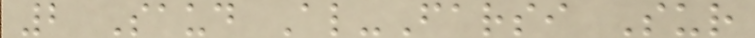2 Saud Al-Farsi Sur
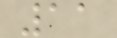11
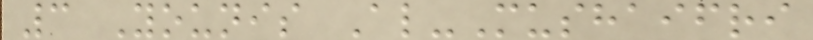3 Younis Al-Mushaifri
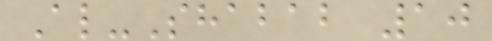Al-Shabab 10
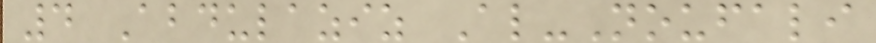4 Abdulaziz Al-Noufali
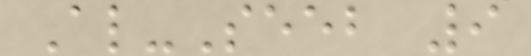Al-Seeb 9
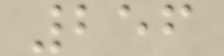256
